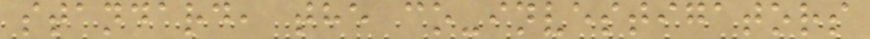standard, the co-investigators
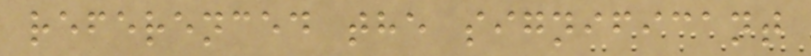referenced the significant
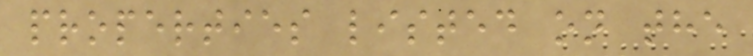properties listed on the
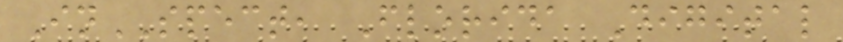InSPECT, Florida Digital
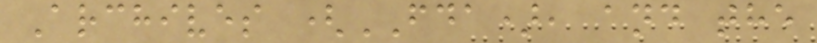Archives (FDA), and the
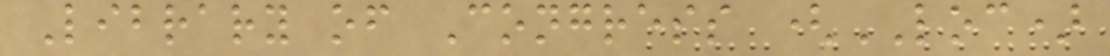Library of Congress (LOC)
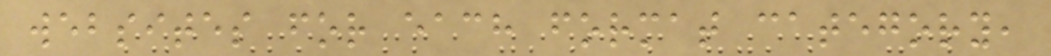websites for each format category,
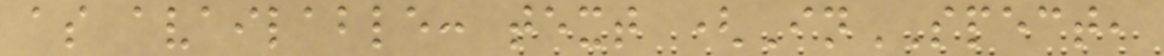as available: text (InSPECT,
